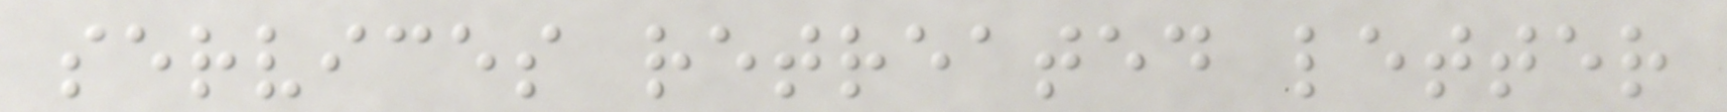services retreated letter
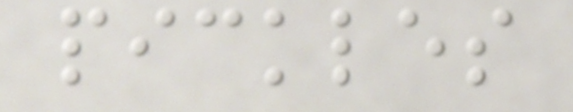pickles
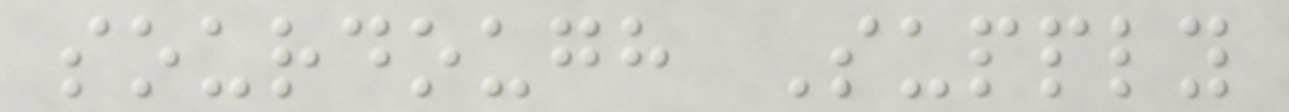sourdough Supply
